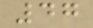47
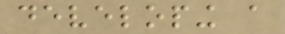developing a
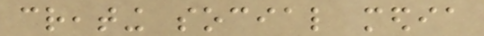creating social media
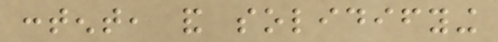content, and solidifying
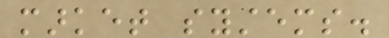market systems.
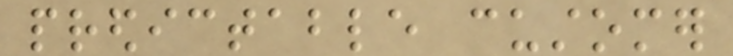predictable customer
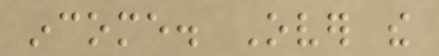income. Over the
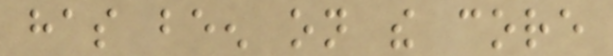has been on the core
